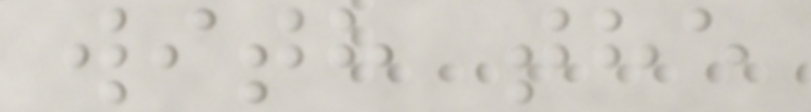with the
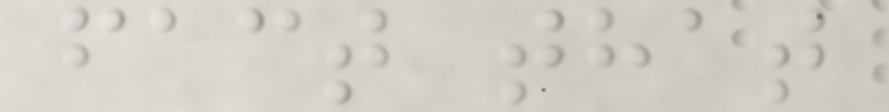fact that
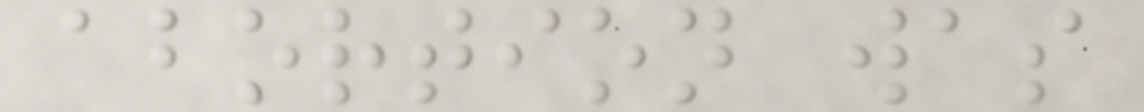abortion was
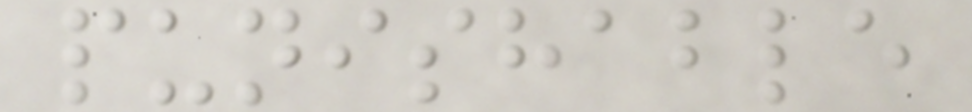punishable
